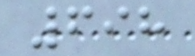698
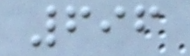696
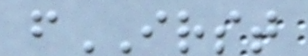fIRST
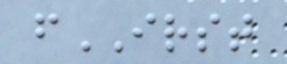fIRST
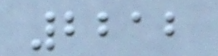2212
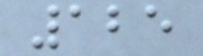125
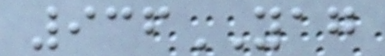936YAG
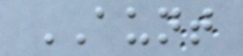AUNT
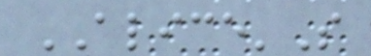ALICE'S
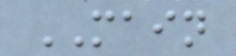MAIN
